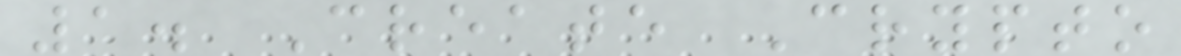1. Create Crypto
